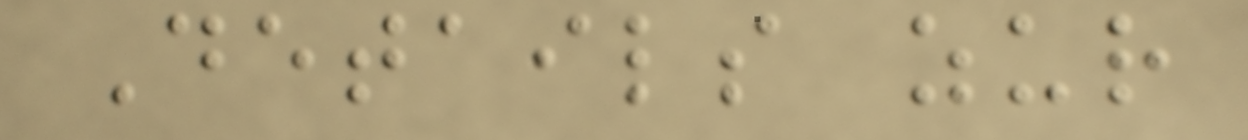Details zur
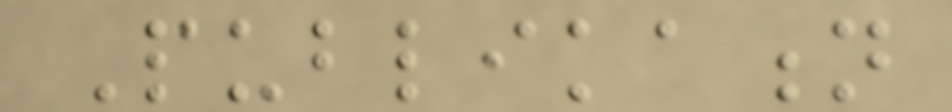Publikation
